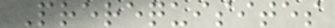Prerequisites
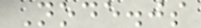Node.js
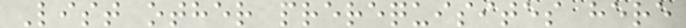List other prerequisites here
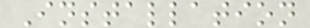Installation
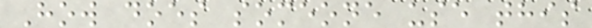How does someone use this
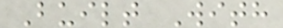Built With
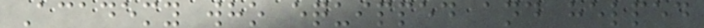Academy who equipped and helped
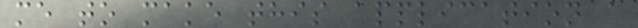me to make this application a
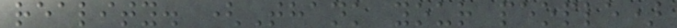reality. (Thank your people)
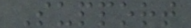Support
